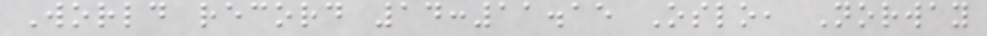World record 14:11.15 Oslo, Norway
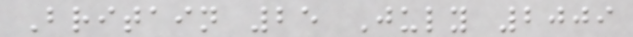Britain 25 July 2009
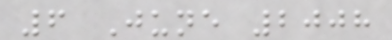6 June 2008
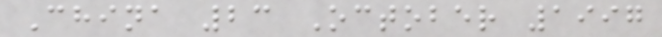China 23 October 1997
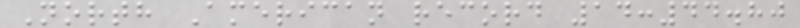North American record 14:44.80
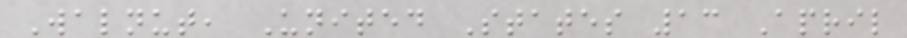Walnut, United States 13 April
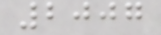2007
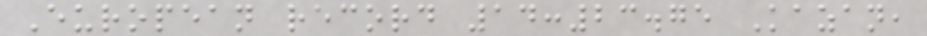European record 14:23.75 Kazan,
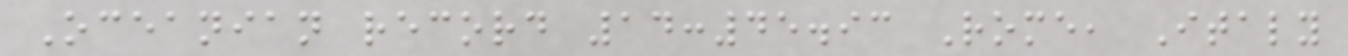Oceanian record 14:45.93 Rome, Italy
